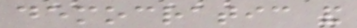democratic and
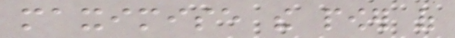maximise the power of
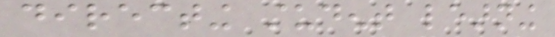directing student learning
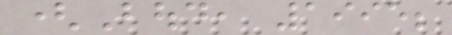(Boud, 1995;
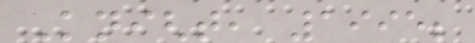Knight, 1995;
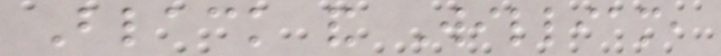Black and William,
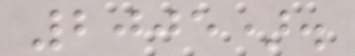2005).
